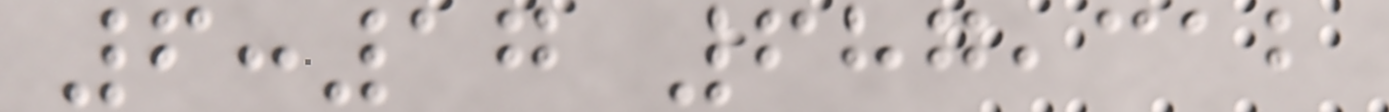6:17 687,312
